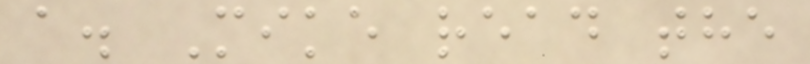a. Mike read the
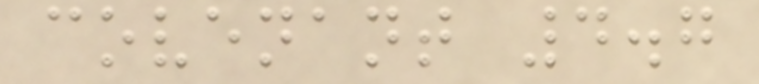covenant 4.7
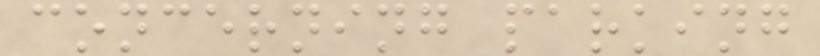concerning parking
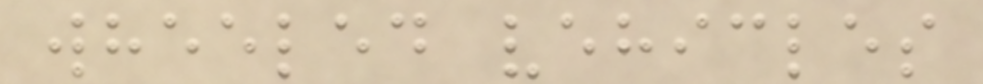wheeled vehicles
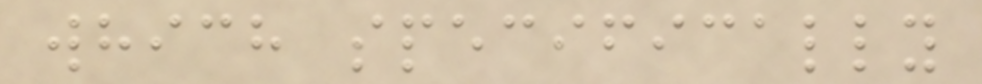which specifically
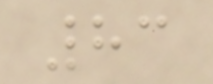83
